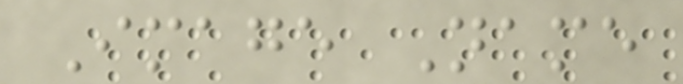Image Name
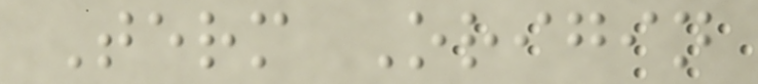Term Origin
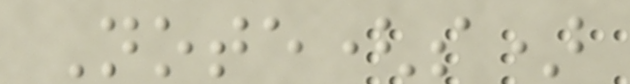Note(s)
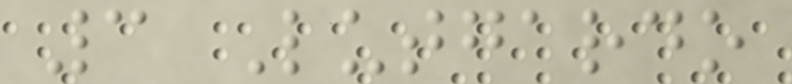3 Lutgardo
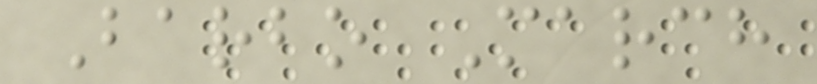Barbo March
